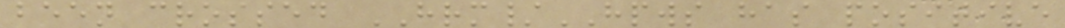been crossed HRM/HPWS has positive
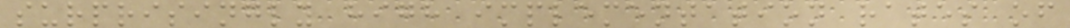surprisingly high implementation rates of
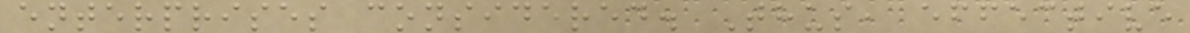enterprises considered. Thus, effective
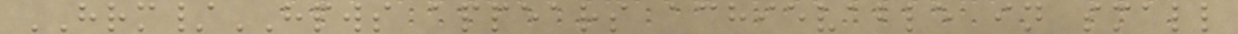HRM/HPWS appears achievable in small
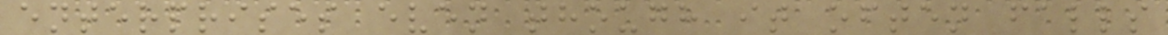enterprises even though it often falls
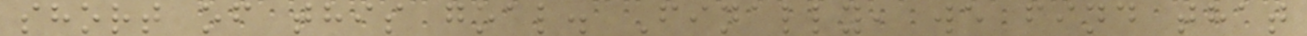short of this goal. Finally, we find that
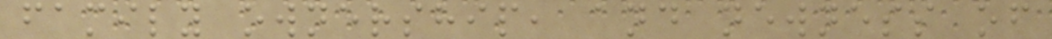family ownership, and newness of
